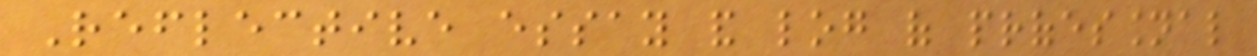Reflective essay and log of professional
